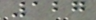127
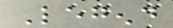Legend
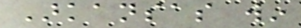Arkansas win
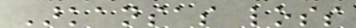Arkansas loss
